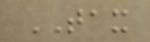TAX
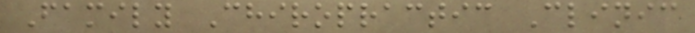Family Chiropractic Clinic
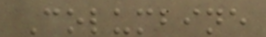Columbine
